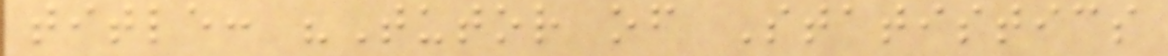title: "Tutor of Statistics
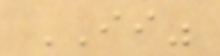II"
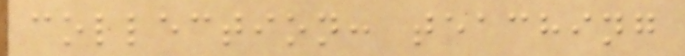collection: teaching
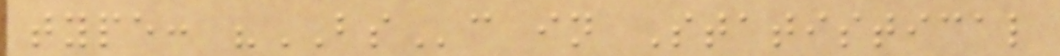type: "BSc in Statistical
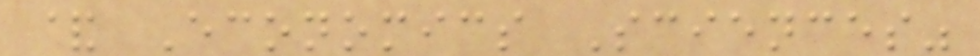& Economics Sciences"
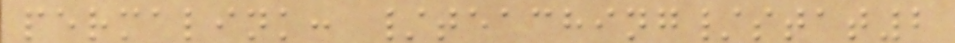permalink: /teaching/stat2
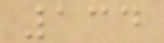134
